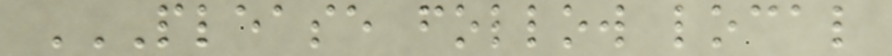PLEASE FOLLOW LOCAL
